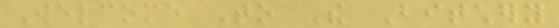Welcome To The Bitchery
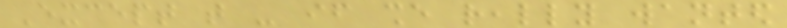Except that - if she really wanted
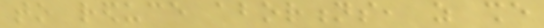to reduce abortions, as she
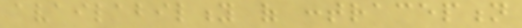availability of contraception
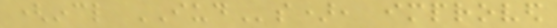(incl IUDs), improved
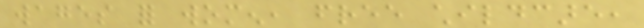wages for women, free childcare,
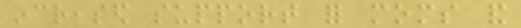increased support for moms and
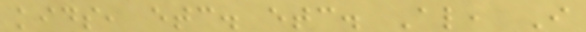kids, etc. etc. Also, I
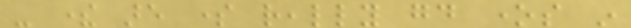- there are some really good ones in
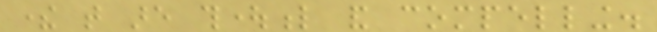there that are thoughtful and compelling.
